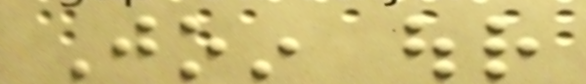Join our
